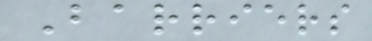Barriers
